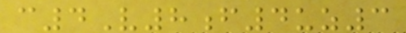c4V8f4uz3
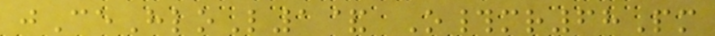jCeHloL1& O#mr68Pm
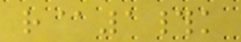r@1#k
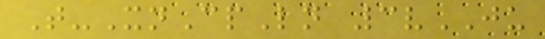T-XnCpLn 3vJU
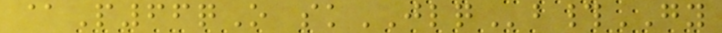@P66qO skJLQb#GY
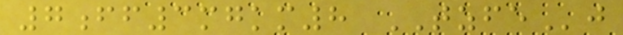7ff3mgkm8 TZFEj
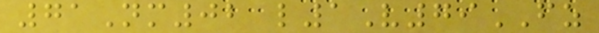71Nm02 l1V79FZ
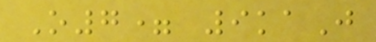O7= 9kaJ
